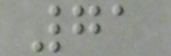71
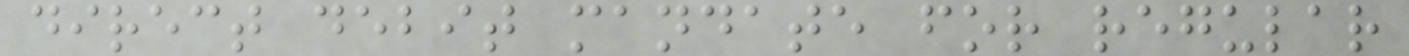direct debit mandate for regular
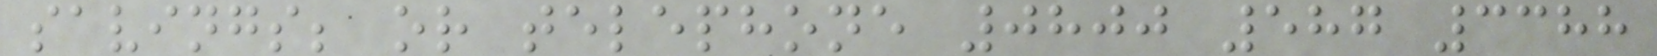savings; or telephone 0800 587 3388
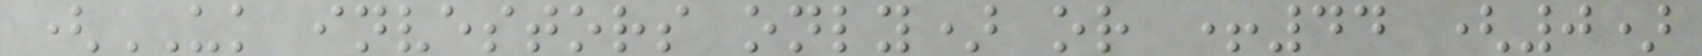(UK investors only) or +44 (0)
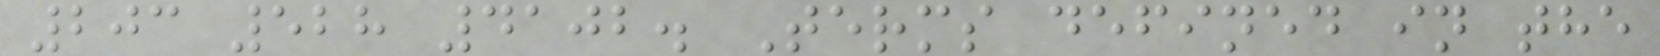203 528 4102. Terms defined in the
